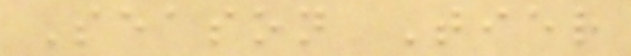Season Tier
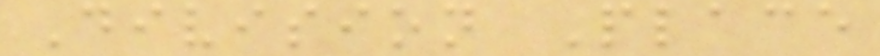Division Place
